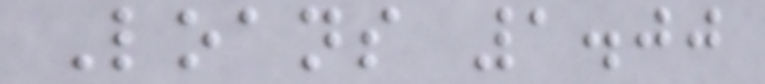Loans 1.00
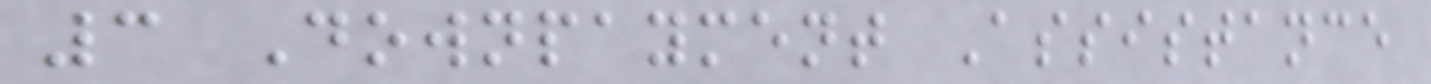3 Downpayment Assistance
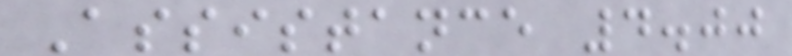Assistance 4.00
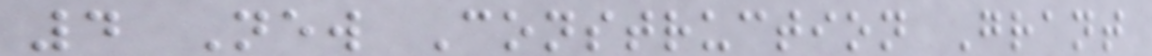4 New Construction Grant
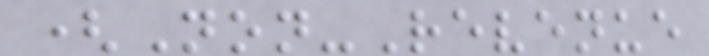(Non-Revenue
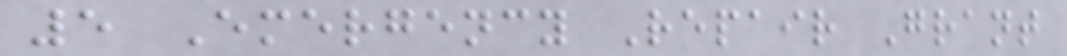5 Emergency Repair Grant
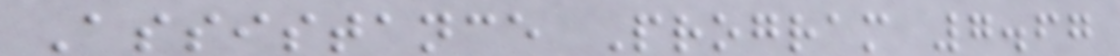Assistance Program 7.67
